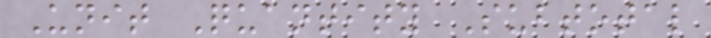Unit Quantity Subtotal
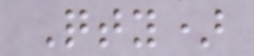Qty)
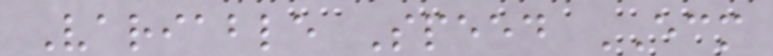Variable Speed ECM
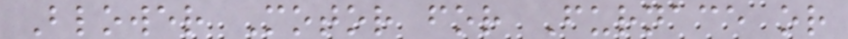Blower Motor for Furnace or
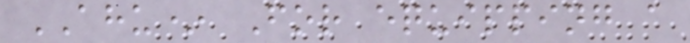AHU* For equipping a
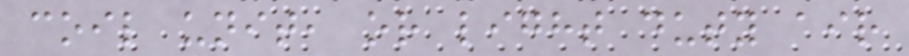coil unit, or light duty air
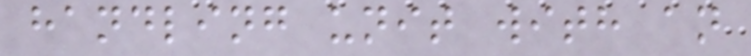handling unit with an
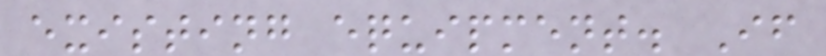existing equipment. If
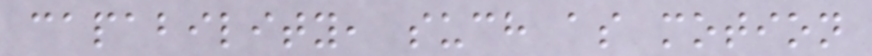capability, such as motion
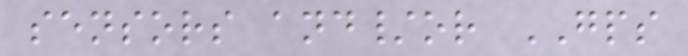sensors and/or GPS
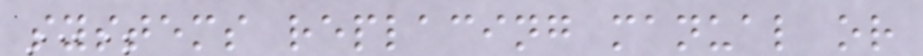systems replacing manual or
